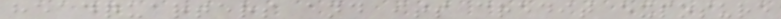headquarters and its credit exposure
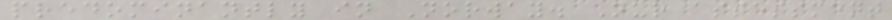predominantly in Norway. Our assessment
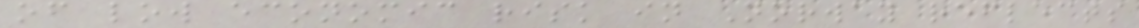of low economic risk in Norway reflects
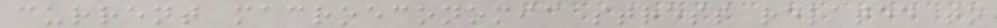current macroeconomic stress related to
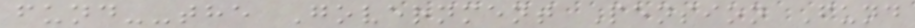fund--the Government Pension Fund
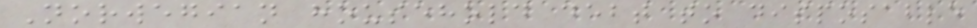Norwegian household debt to disposable
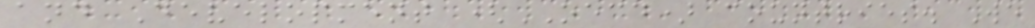and Development (OECD) countries. We
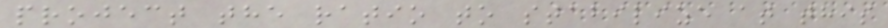project the ratio to stabilize at this
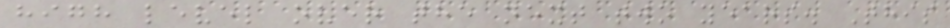high level over the next two years. This
